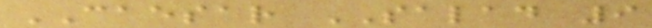CAESAR SALAD 9
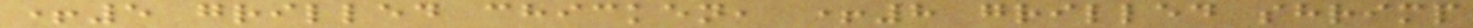+5 grilled chicken, +8 grilled shrimp
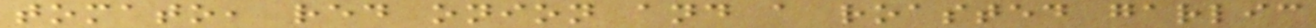tomato, red onion and a roasted garlic
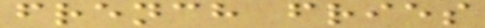french fries
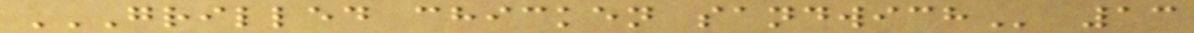GRILLED CHICKEN SANDWICH 13
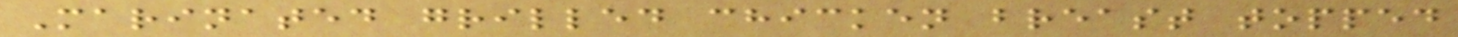Marinated grilled chicken breast topped
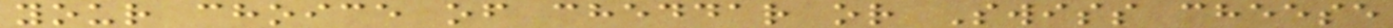your choice of cheddar or Swiss cheese
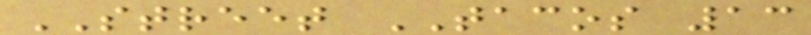STREET TACOS 13
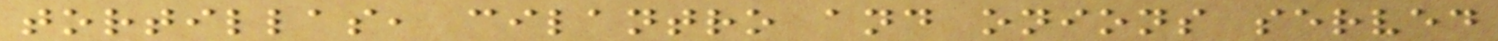tortillas, cilantro and onions served
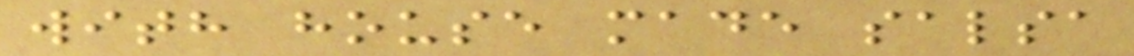with house made salsa
